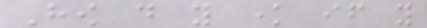How do you know if you
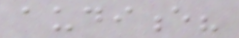audience?
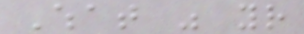What was your
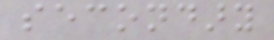secondary
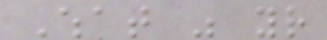What was your
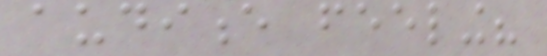audience feeling?
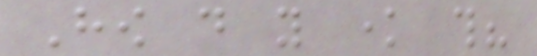How do you know this?
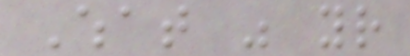What was your
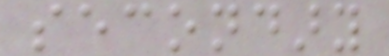secondary
